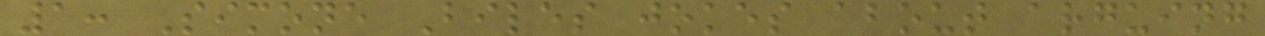1: Simone Biles jokes about arguing
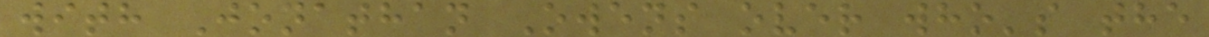with Jonathan Owens over who's the
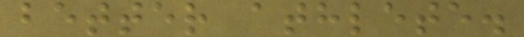better athlete.
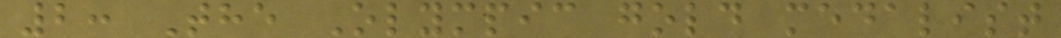2: The Olympic gold medalist
